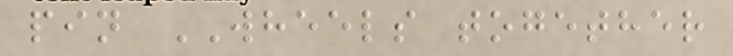pin WHEELS together
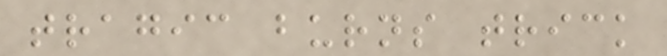tragic burns trick
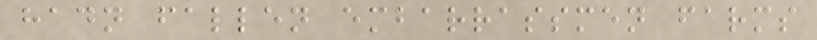hadn fallen embarrassmen farms
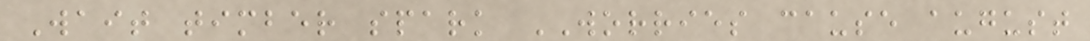Wait timber spark WORRIES cause august
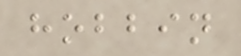hobbin
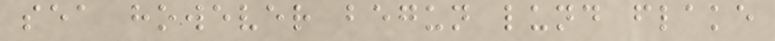sea however begun lund flake
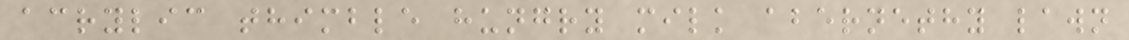acrylic thimble hungry milk abernethy lawn
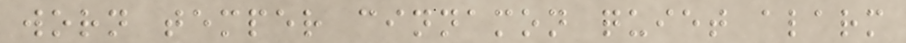worn temper cinnamon quiet alarm
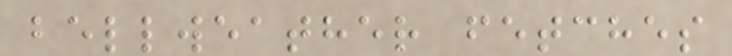bellweather fetches
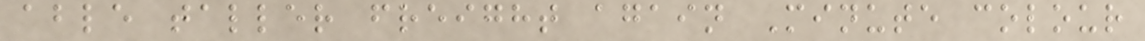able taller freight again Minute colour
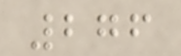276
